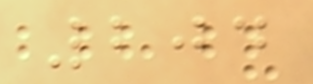204
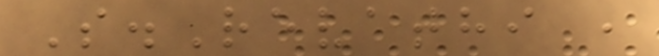S.Revathi ,
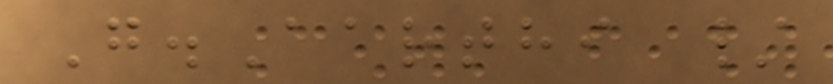G.Aarthi /
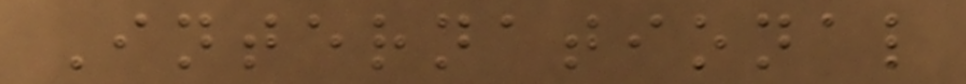International
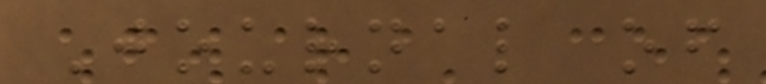Journal of
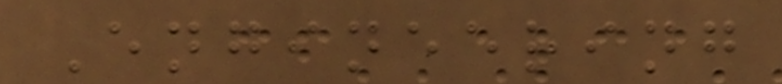Engineering
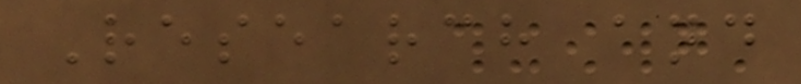Research and
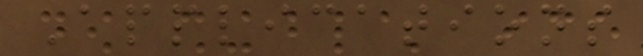Applications
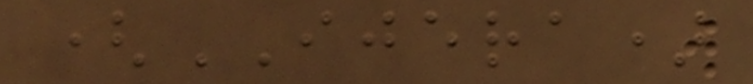(IJERA)
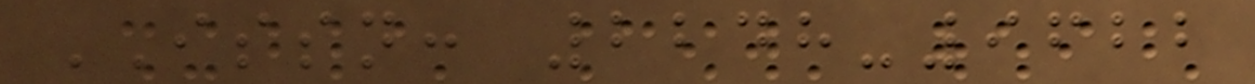ISSN: 2248-9622
